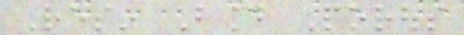Resin Bound Porous
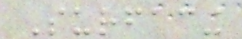Surfacing
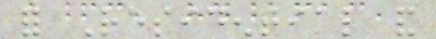for Residential and
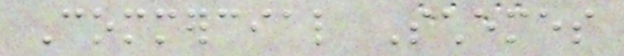Commercial Schemes
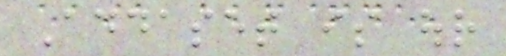Addaset is our
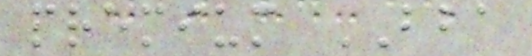premium BBA
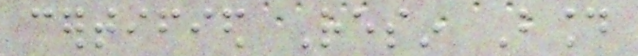certified Resin Bound
